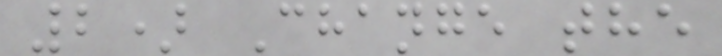2) Change the
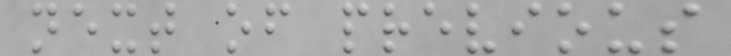next of previous
